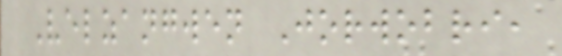Velzangwen Jorwobri,
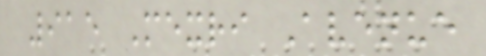915 Mexri Avenue
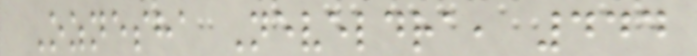Oznesha Neveldra, 444
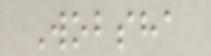Wobsha
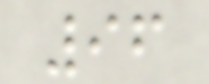96
